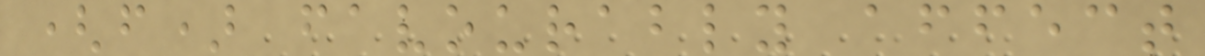(f) favourably affect
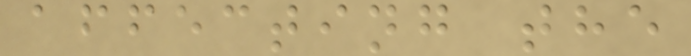affecting the
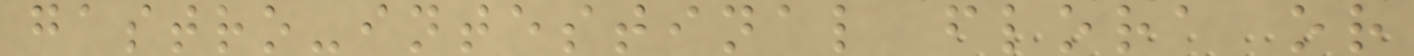gastro-intestinal flora or
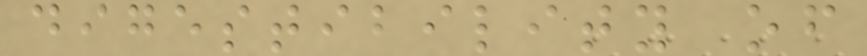digestibility of
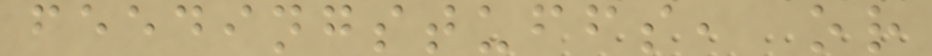feedingstuffs, or
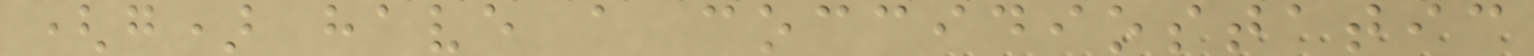(g) have a coccidiostatic
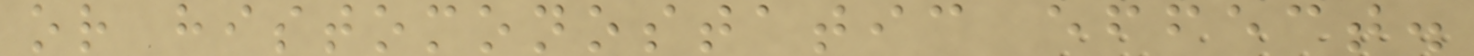or histomonostatic effect.
